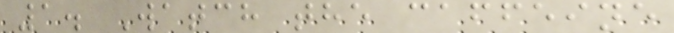1. Watch the caffeine
